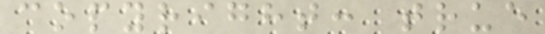copyright: true
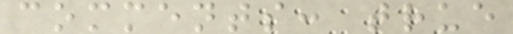comments: true
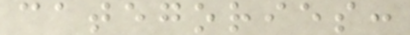categories:
